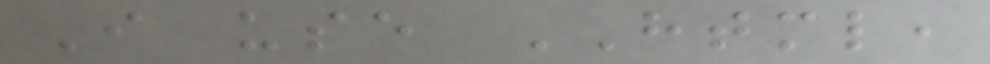I use HTML,
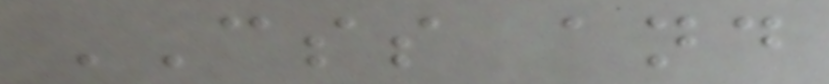CSS and
